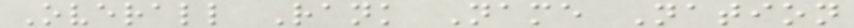Overall Rank Name Nation
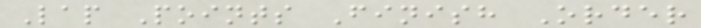Lap Points Finish Order
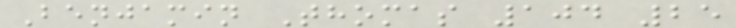Benjamin Thomas 104 25
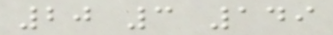20 3 149
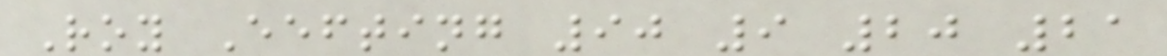Roy Eefting 90 9 20 21
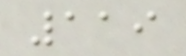119
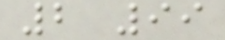2 99
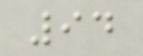94
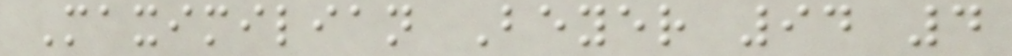Maximilian Beyer 94 4
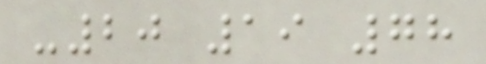-20 19 78
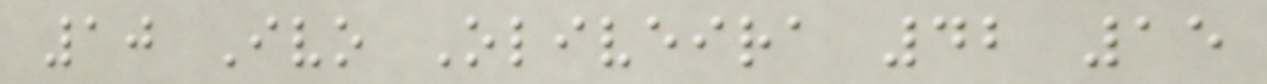10 Ivo Oliveira 42 15
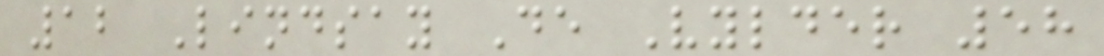12 Lindsay De Vylder 58
